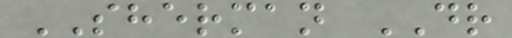SHERMAN DR
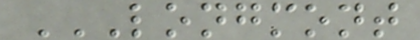LONGMONT
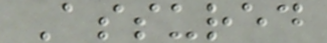Assured
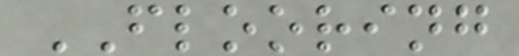FLOORING
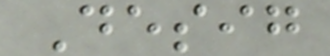Desig
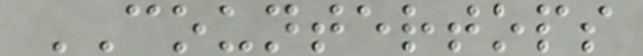COUNTERTOPS
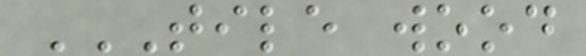TILE WOOD
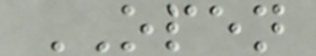OPEN
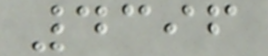4396
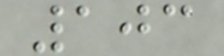103
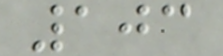103
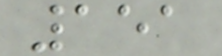151
